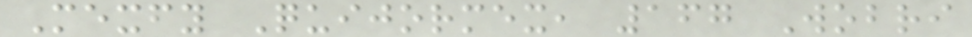Mexfy Quijormex, 167 Wobri
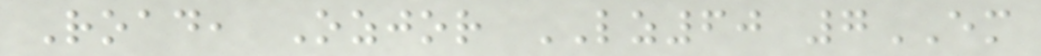Road, Ozjor LZ60 7EM
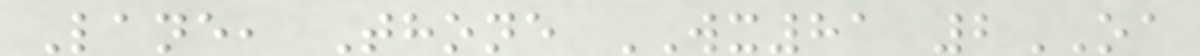Lane, Thone WX81 2OA
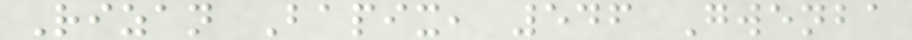Rizan Bapix, 546 Gwenba
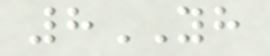8YH
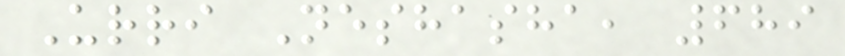Urri Neshasha, 689
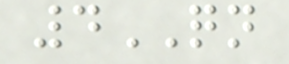4QN
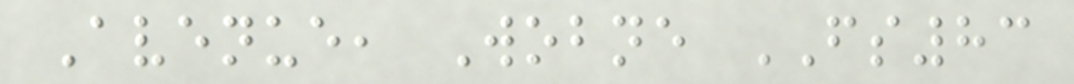Avenue, Wobne FS83
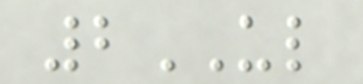2UL
